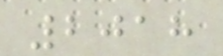2018
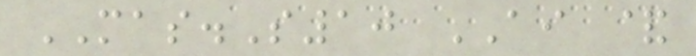MAS.S10 AI &
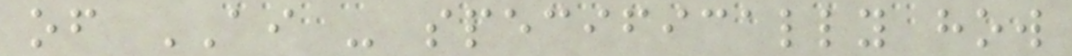of AI - specifically how
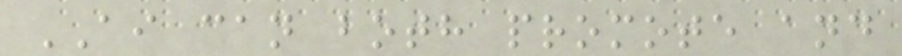AI can both promote and
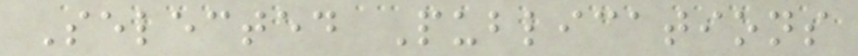Selected Publications
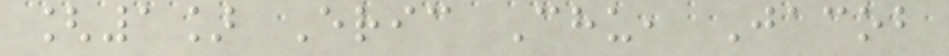[1] Eric Chu, Jacob
